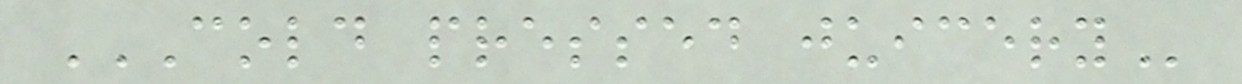COLD PRESSED JUICERY
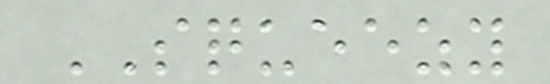SQUEEZY
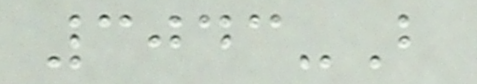3043-B
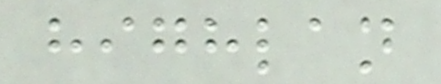highlan
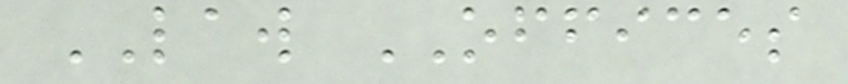LAW OFFICES
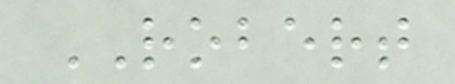ROBERT
